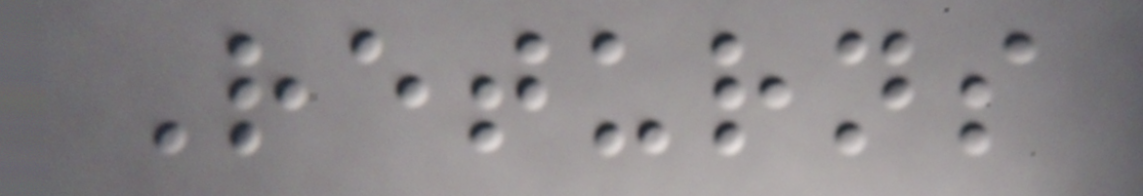Returns
